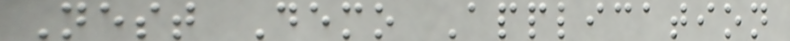Nest Demo Application
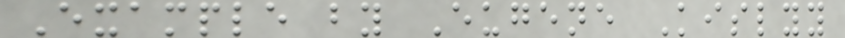Example by Eugene Kislyy
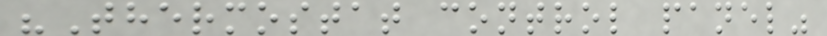"Thermostat control panel"
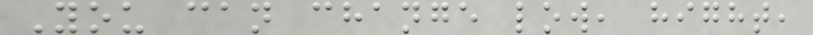You can change low, hight,
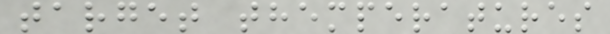target themperatures
